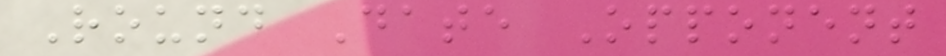Round Date Opponent
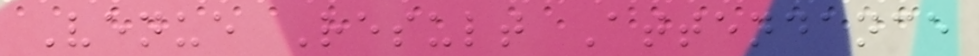Venue Result Attendance
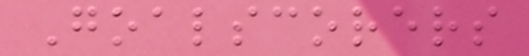Goalscorers
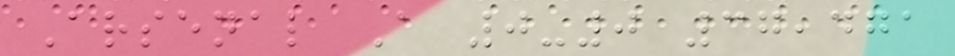Arsenal A 0-0 37,471
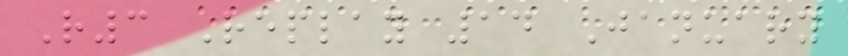R3 Replay 14 January
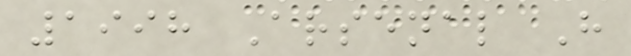1998 Arsenal H
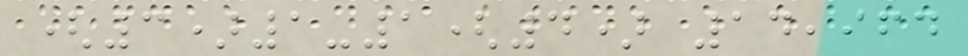(3)1-1(4) 14,964
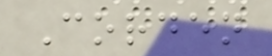Corden
